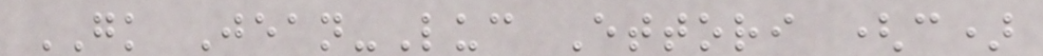GK Jean-Luc Ettori (c)
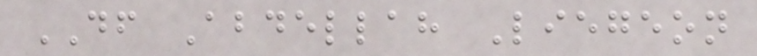DF Abdellah Liegeon
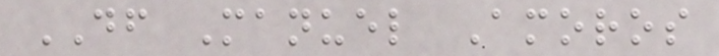DF Manuel Amoros
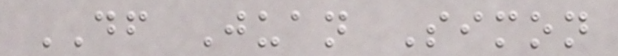DF Juan Simon
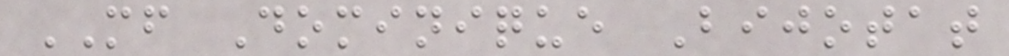MF Dominique Bijotat
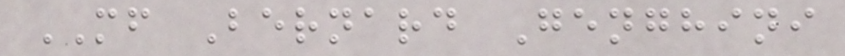MF Bernard Genghini
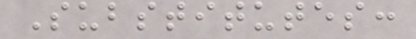Substitutes:
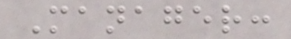Manager:
